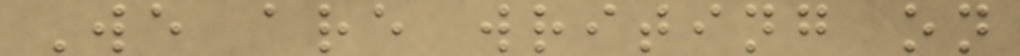We are writing on
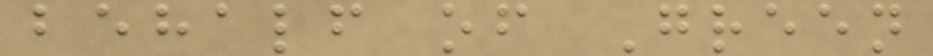behalf of Green
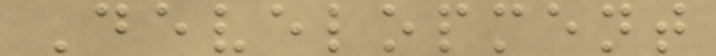Development
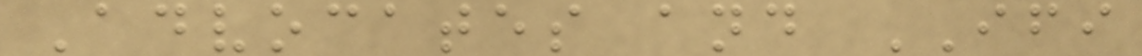Advocates and IFI
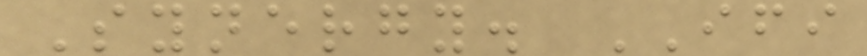Synergy. IFI
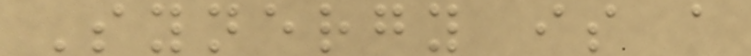Synergy is a
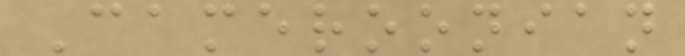Cameroonian
